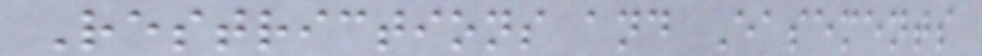Restrictions and Easements
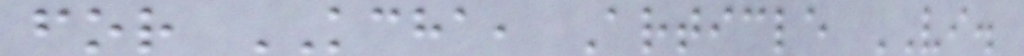for KCHA, Article VI.
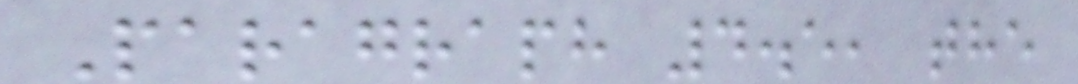Paragraph 4.5, the
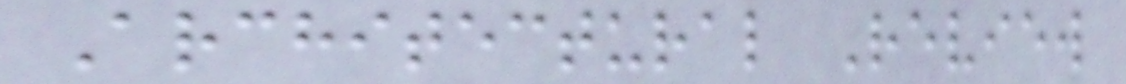Architectural Review
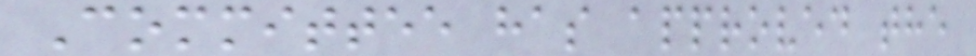Committee has approved the
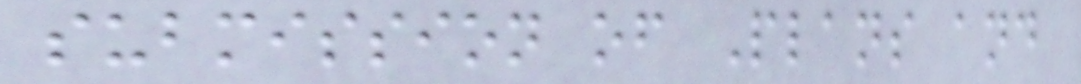submission of Plans and
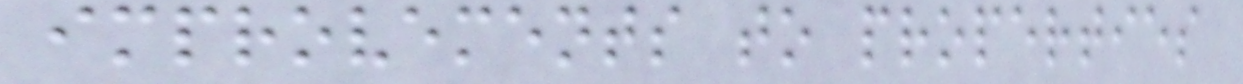improvements to properties
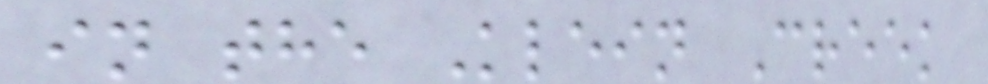in the Klein Creek
